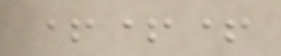+++
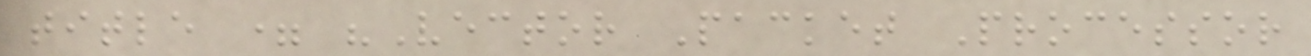title = "Vector Packet Processor
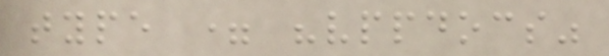type = "vppdocs"
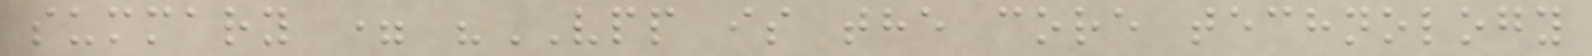summary = "VPP is the core technology
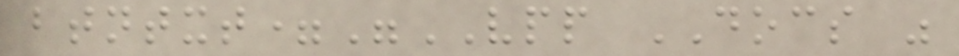btntxt="VPP DOCS "
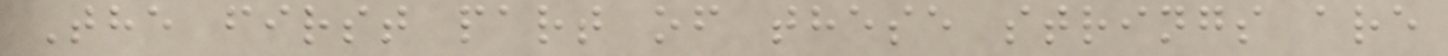The first part of these strings are
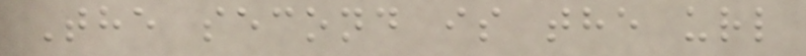The second is the url
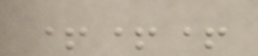+++
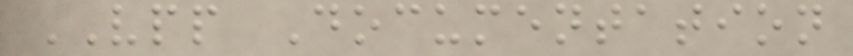VPP Documentation
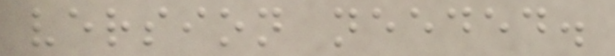version needed.
